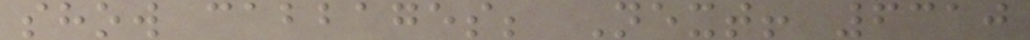show cabbages; Next! 6310
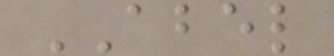ABEL
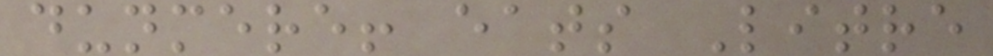dunmere! eats Litre
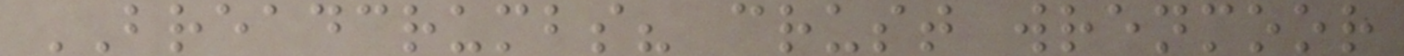BREADCRUMBS? crust wrenmoor
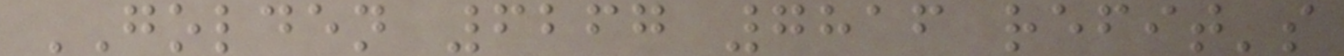GOLDEN 6267 7816 refit's
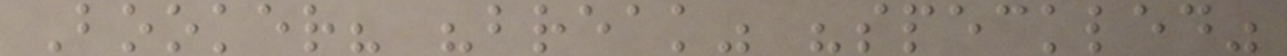Booker? "break" "speckled"
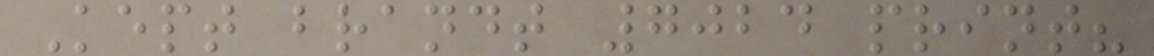Kept brandt 7024 print?
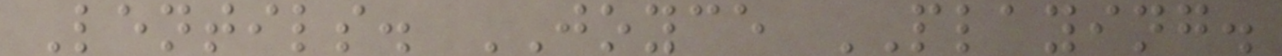Lentils. JOYCE PLAYING.
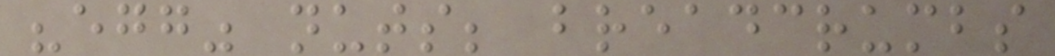"egg" nuts; breadcrumbs
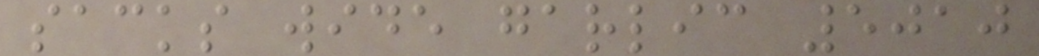sacks wide garlic 5010
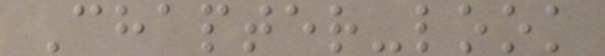Chapter-look
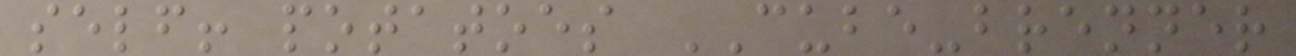self! potatoes CUBE-brenner
